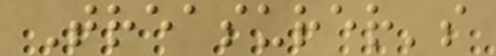Treasurer's
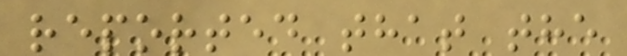reported that the
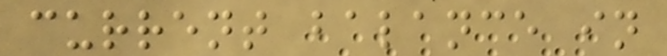current balance in
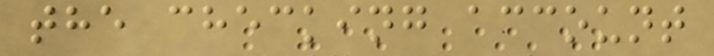the checking account
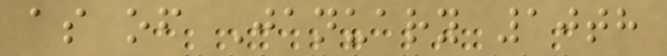as of January 10th
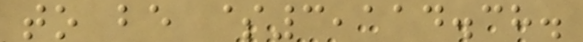to be $3,114.38.
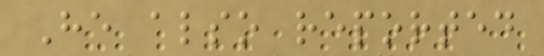He also reported
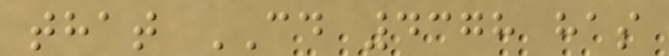that CD 4378 has
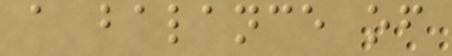a balance of
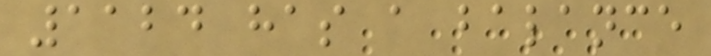1124 has a balance
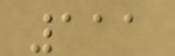111
